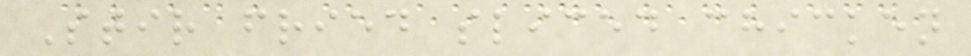Stir fried sliced chicken
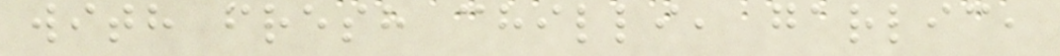with fresh chilli, garlic,
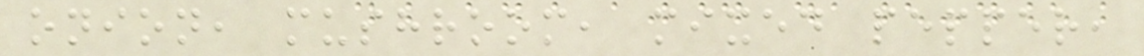onion, mushroom, mixed pepper,
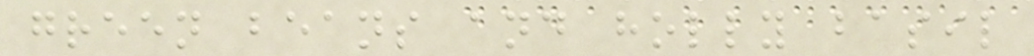green beans and holly basil
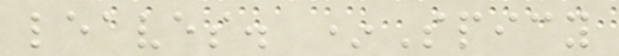leaves. *Spicy
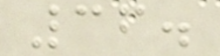36.
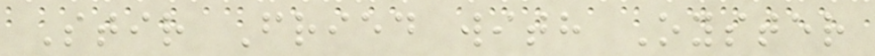Stir Fried with Oyster
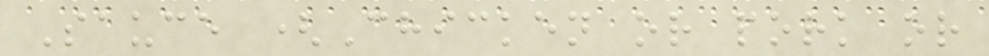Sauce (Chicken or pork or
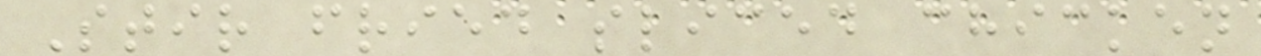Stir fried sliced chicken
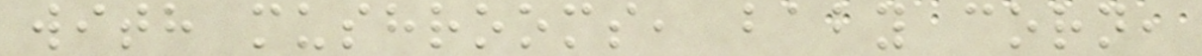with mushrooms, baby corn,
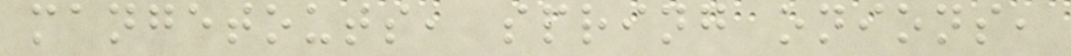mangetouts, spring onions,
